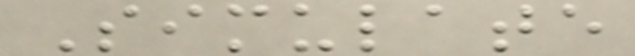Simulate
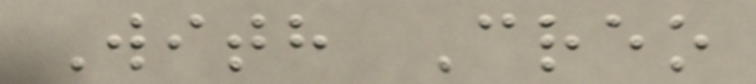With Creo
